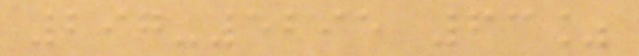297-5295 63%
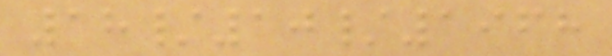18/10/1968
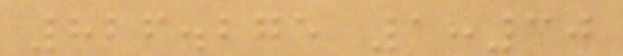826.275 1:30
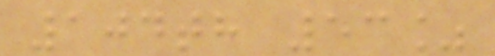104th 53%
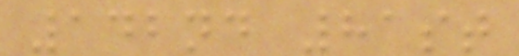142nd 81st
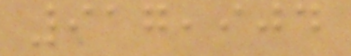917,904
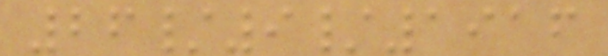26/9/1916
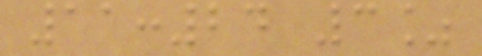11:24 3%
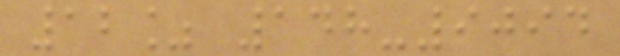12% 148-9094
